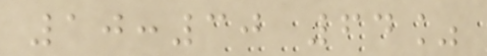10:30 64%
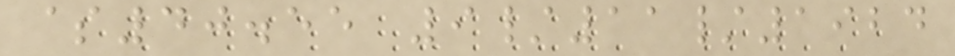$40.55 9/11/1924
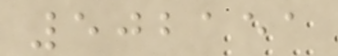502151
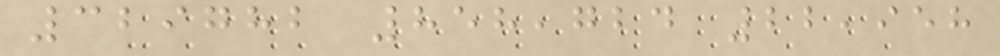329782 858,724 22,958
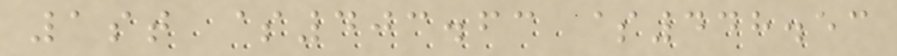1st $403.63 $448.53
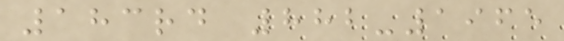183rd 882-1965
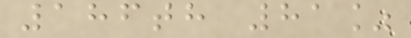186th 81%
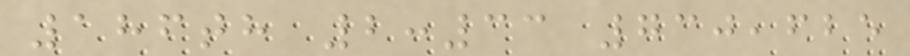186th 2:33 730,625
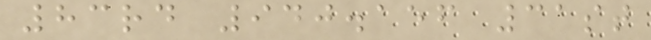83rd 940.156 31st
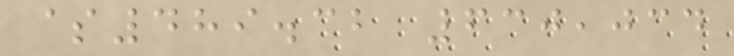$489.32 630,034
